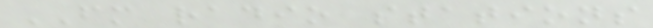FM radio stations
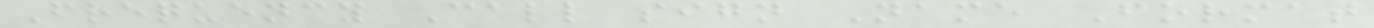Frequency Call sign Name Format
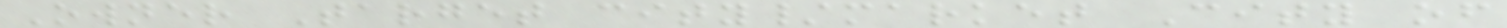Owner Target city/market City of
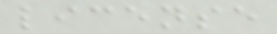license
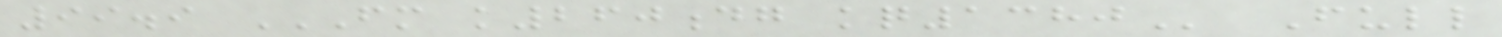99.9 FM K260DG KQ1380 Full
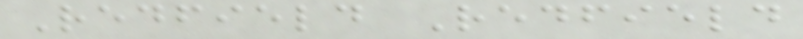Redfield Redfield
